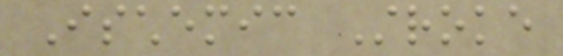Ischemic Stroke
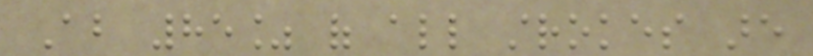About 85% of all strokes are
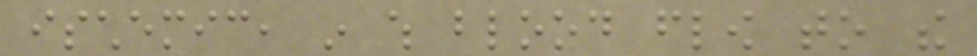ischemic, in which blood flow to the
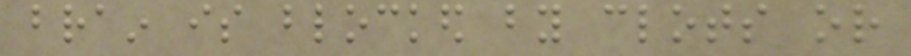brain is blocked by clots or
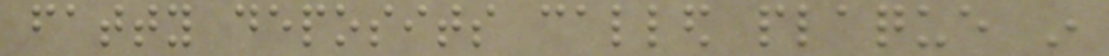fatty deposits called plaque in
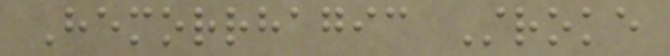Hemorrhagic Stroke
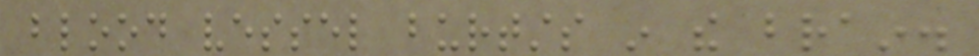blood vessel burtsts in the brain.
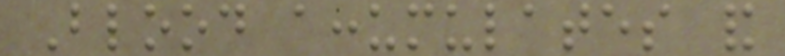Blood accumulates and
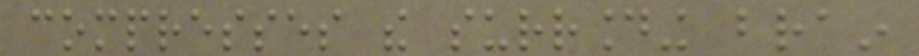compresses the surrounding brain
